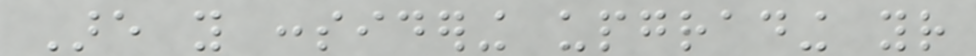Are you considering upgrading your
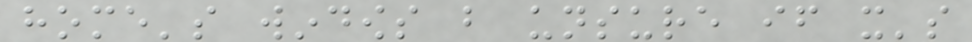home's windows but unsure if it's
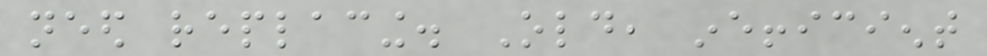need replacing. Old, inefficient
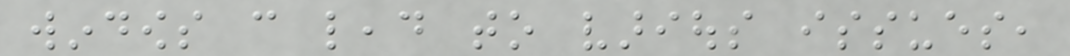windows can lead to various issues,
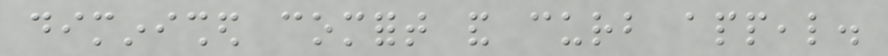diminished comfort and curb appeal.
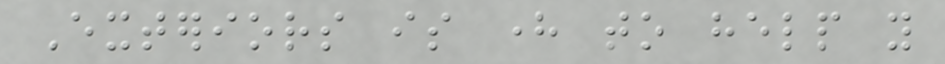Exteriors is here to help you
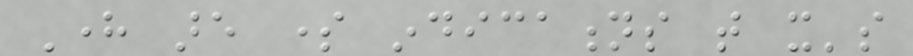Here are some indications that it's
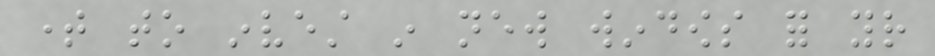time to invest in new windows for your
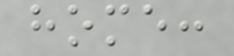home:
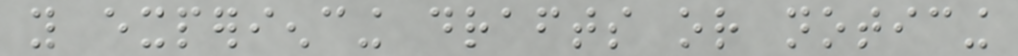you experiencing drafts or noticing
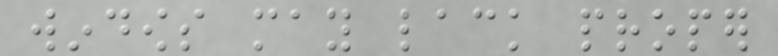windows may lack proper
